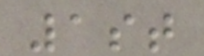1st
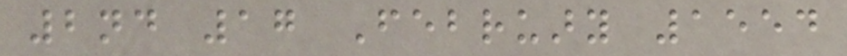2nd 17 February 1554
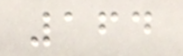164
